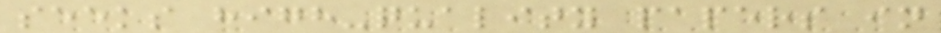seeks high-quality papers in
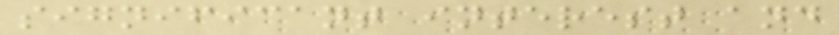significant interest and
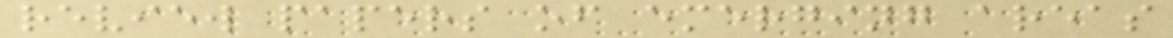review papers of emerging areas
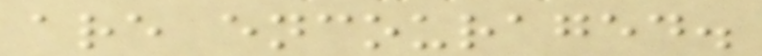are encouraged.
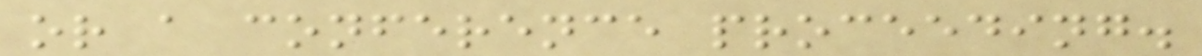or a conference proceeding.
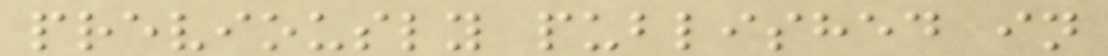previously published in
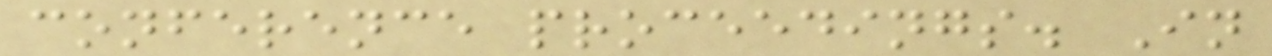conference proceedings. In
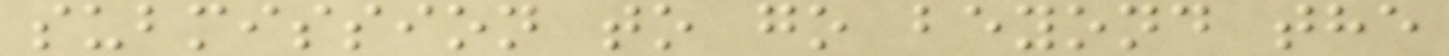submission to go beyond the
